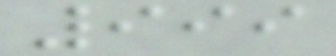999
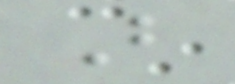B
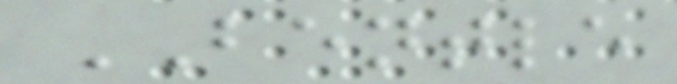BENTLE
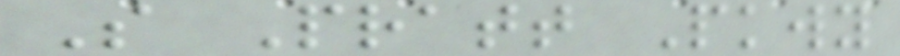S Pratt Pkwy
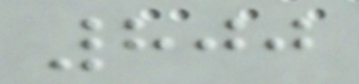800
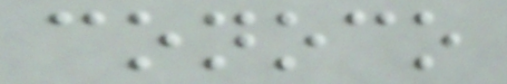conoco
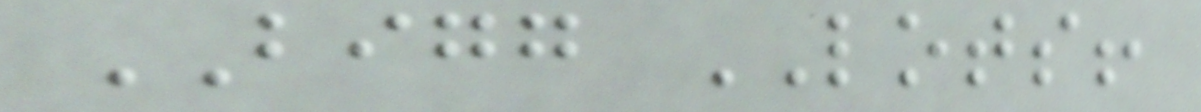BIGG LOTS!
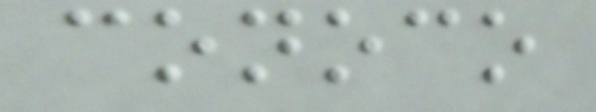conoco
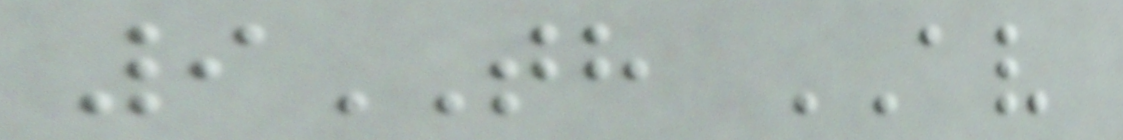9TH AV
